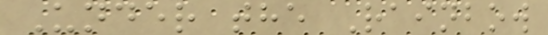Under the Rainbow
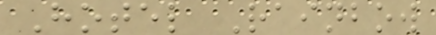Hotel Rainbow
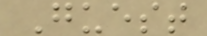Guest
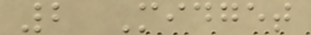2 Midget
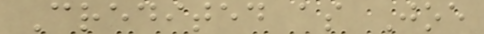Credited as Joe
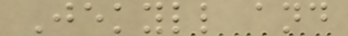Jekyll and
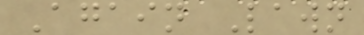Again Lawn
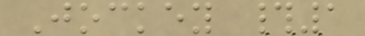Jockey #1
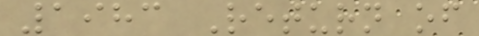1983 Return of
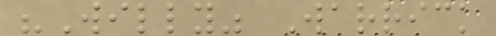"Willy" Warrick
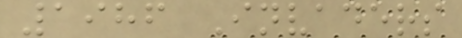1986 Invaders
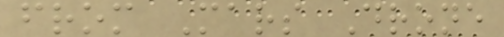from Mars Drone
